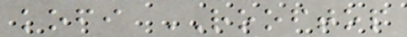kofi ROOFTOP
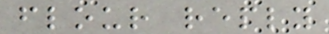flour reply
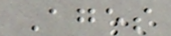Ages
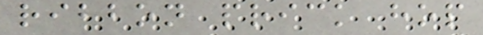ribbon prick hop
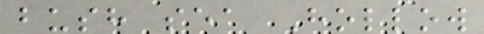bush sea Hollow
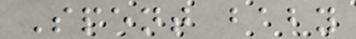Spent baby
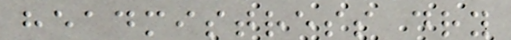headmistress dry
